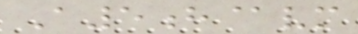A5h@vm
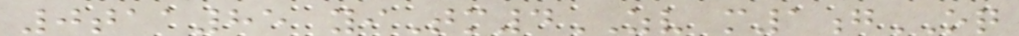0taa85 yiTm4ZV m1gOQ
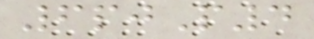6pjP4
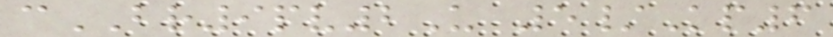cBR9pv2U 5/Kp6
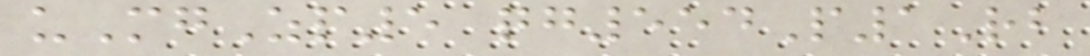uMgZp5 qg554P1Rb
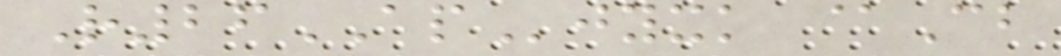R26APjyxk @Cb
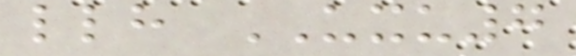llh UXU7
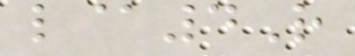l@4R
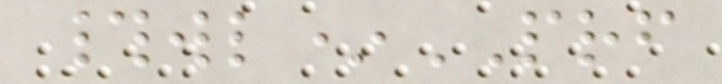#wl*PRF
